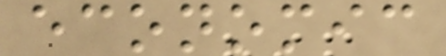economic
